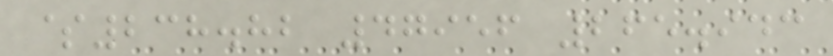$238.82 47956 265.943
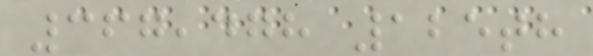367,478 125th
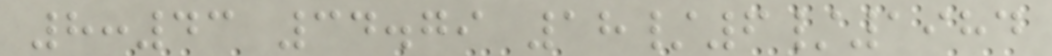8:43 34.79 18/6/1984
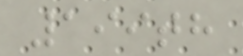199th
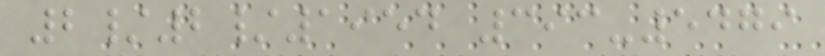2/2/1954 393-5479
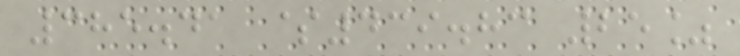385.41 $439.83 25%
